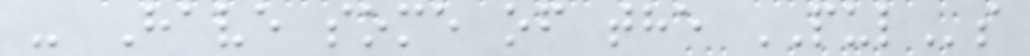- Have some of the PULs
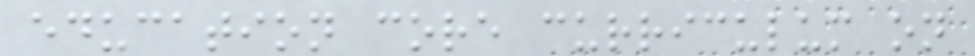education core curriculum on
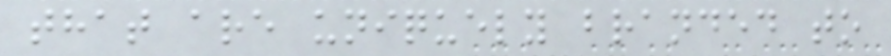that are uniquely branded to
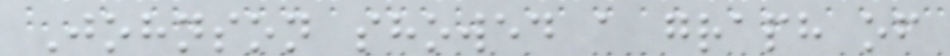Johnson showed a graph of
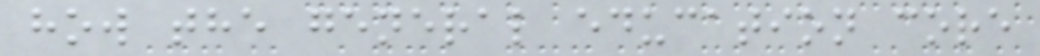how the general education core
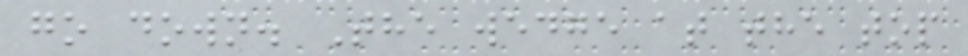go down. The wedge at the top
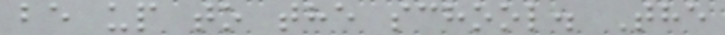be up to the school. The
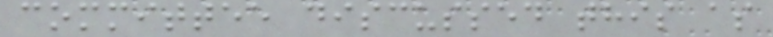committee discussed this as
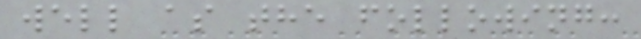well as the following:
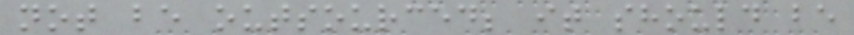not be outsourced; it should be
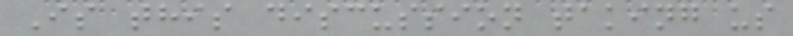Is this discussion taking us
